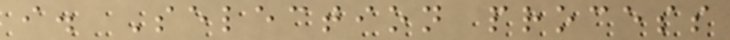i. Selection process
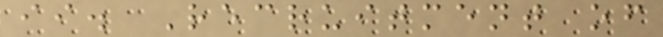ii. Recruitment of
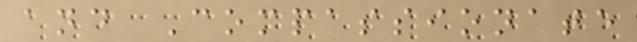and Compassionate
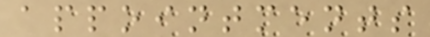appointments
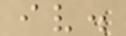iv.
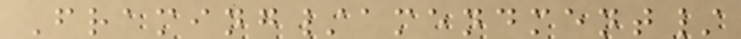Framing/amendment/
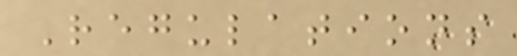Regulations
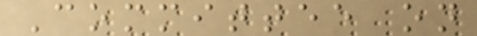Committee on
